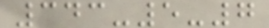343-5-7
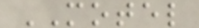MOTEL
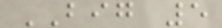BIG 5
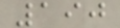190
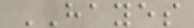HAYES
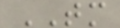TM
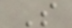S
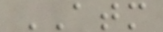ATM
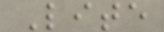Lite
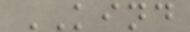KIND
